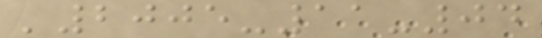'2005-11-04
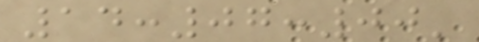14:07:00'
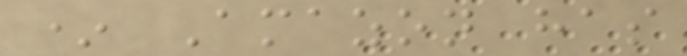* Amazon has
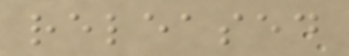released
